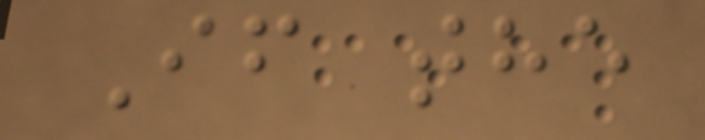If the
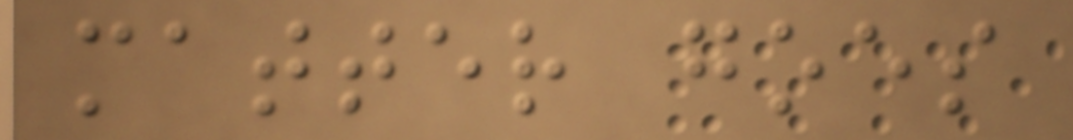matter goes
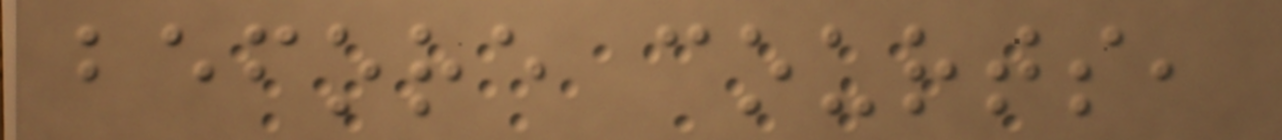before courts,
